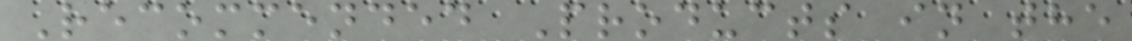Recommended Products in the
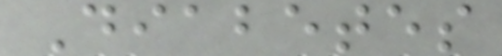Diabetes
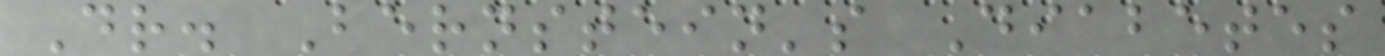Dr. Bernstein's Diabetes
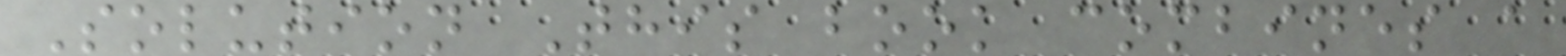Solution This book combines a
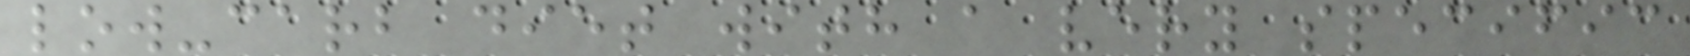low-carb diet with a very specific
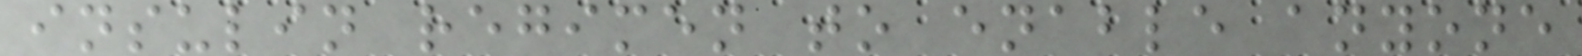insulin regimen to enable anyone
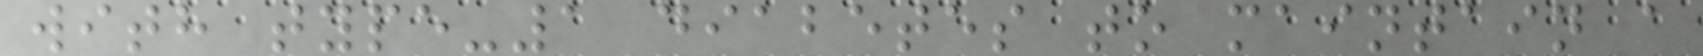with type-1 diabetes to maintain a
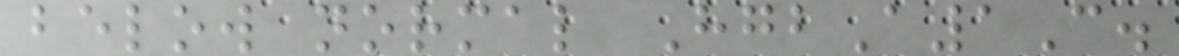below normal HgbA1C.
